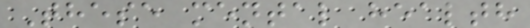These mental health
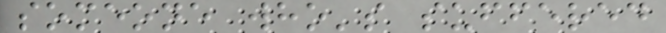someone who's suffered
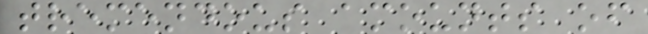tremendous amounts of
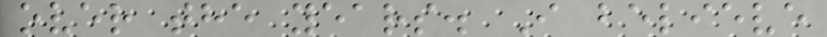over the years. I believe
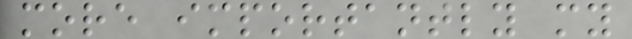more importantly my
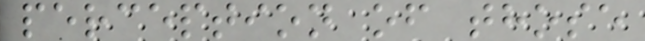perception of those
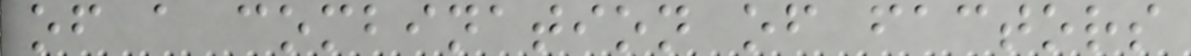of a combination of factors
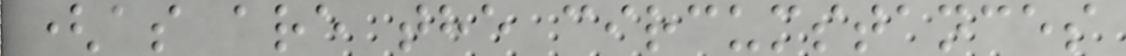(as are the circumstances
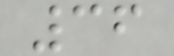36
